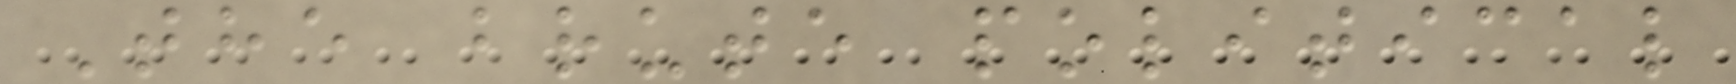The brute political
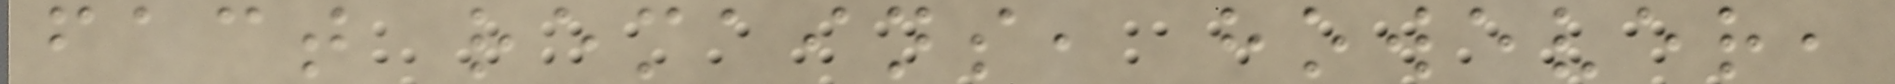fact remains, however,
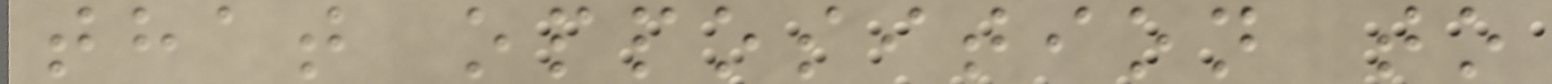that opposition to
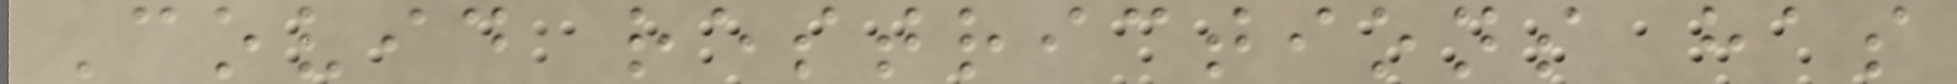Covid restrictions has
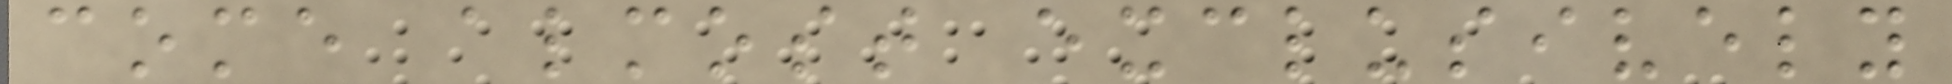come almost exclusively
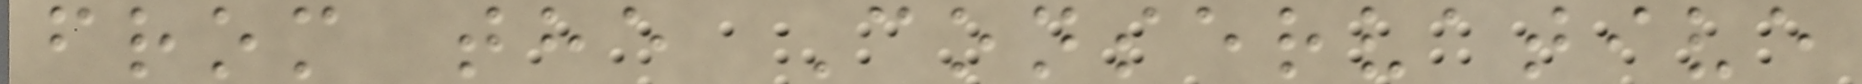from the Conservative
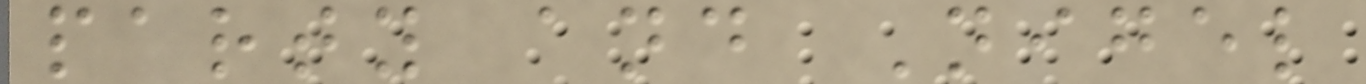party and Nigel
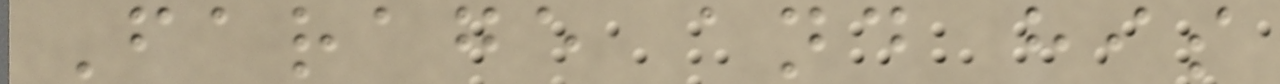Farage and his
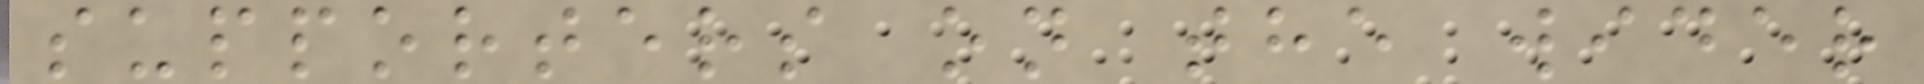supporters on the wider
